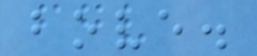bove.
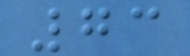73
